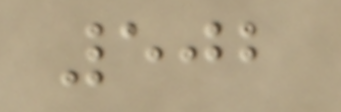502
